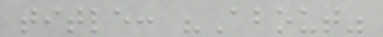title: "About"
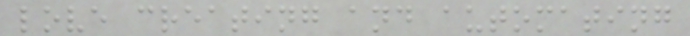love creating and automating
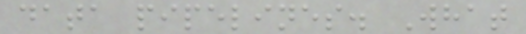data pipelines. What
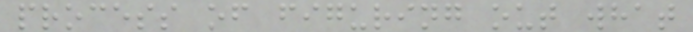process of figuring out what
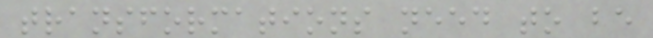transformations need to be
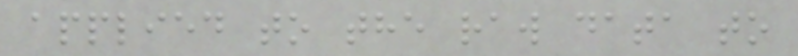applied to the raw data to
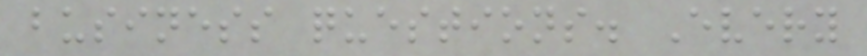business questions. Every
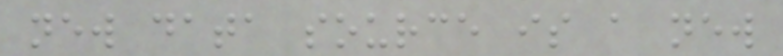new data source is a new
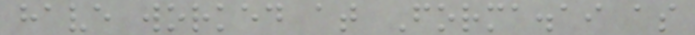have worked at Forma.ai as
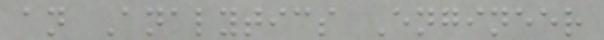an Analytics Engineer
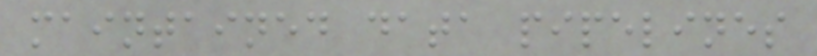maintained data pipelines
